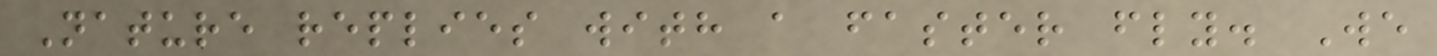Nature replies with a faster fly. We
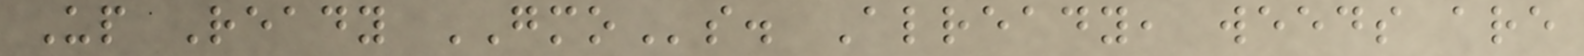Up Ready GMOs. Already, weeds are
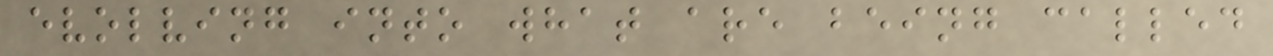evolving into what are being called
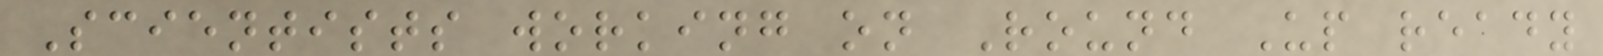Scientists working on Round Up ready
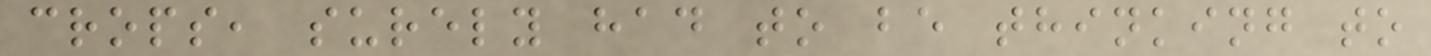crops, surely had to be thinking to
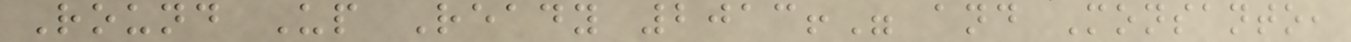Round Up Ready 2013!" and Monsanto,
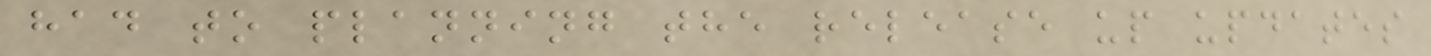had to planning the release up updates
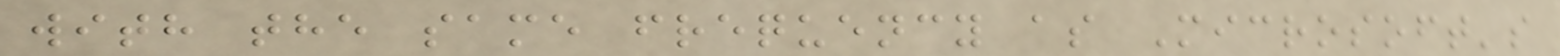with the same frequency as Microsoft's
